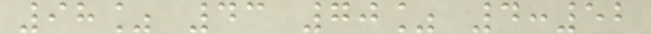98% 43 70% 4:52
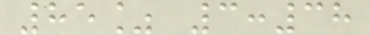85% 3:38
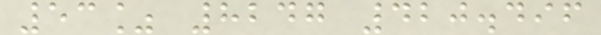53% 8247 420.496
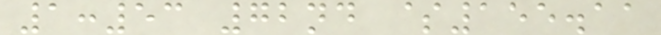1:53 72nd $155.11
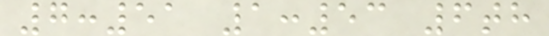7:51 1:53 6th
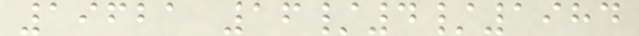19621 16/4/1984
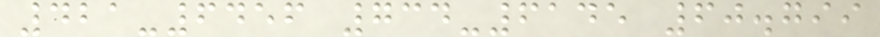421-6456 734-6145 60.799
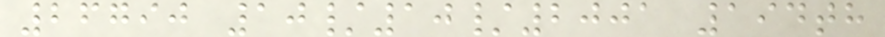26790 10/10/2001 194th
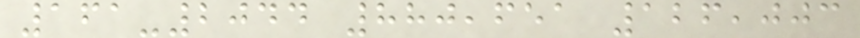161-2044 880,651 126,003
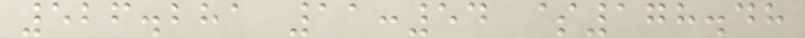526.281 11:54 $178.48
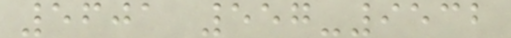5601 557-9532
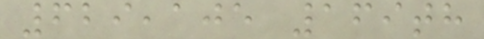629,105 169th
